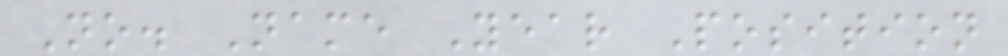No. Name Year Position
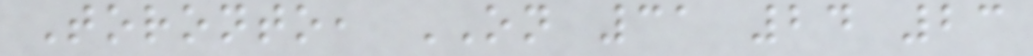Toronto, ON 31 24 23
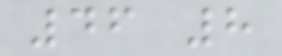46 8
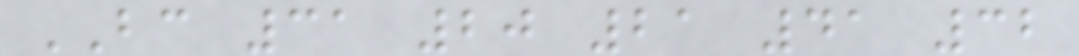BC 31 20 21 41 32
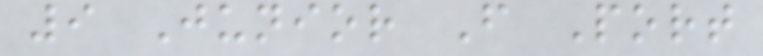9 Junior F Port
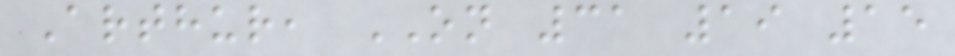Arthur, ON 31 19 15
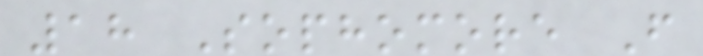18 Sophomore F
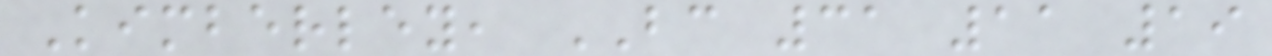Kimberley, BC 31 11 19
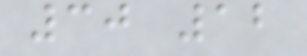30 12
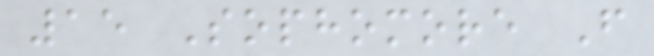15 Sophomore F
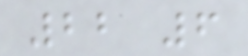22 6
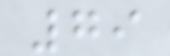79
